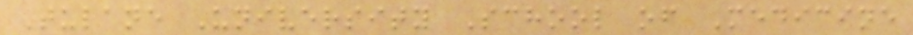Tulane University School of Medicine
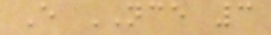E NCE 3
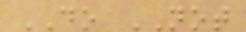DO NOT
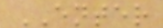ENTER
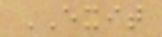EXIT
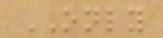ONLY
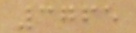3765
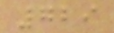729
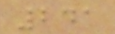241
